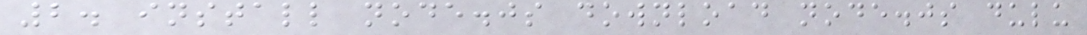2. install node.js download node.js dulu
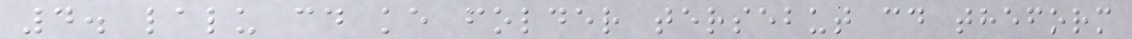4. lalu cd ke folder tersebut cd theform
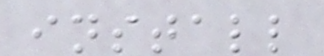install
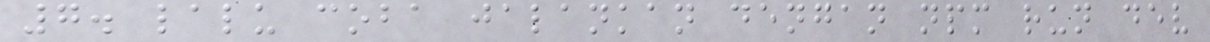7. lalu coba jalankan dengan npm run dev
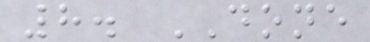8. DONE
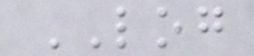LOG
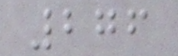276
